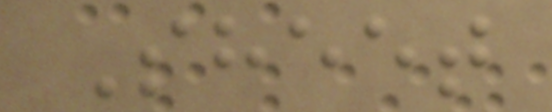Sheet
